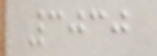3030
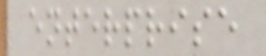enterprise
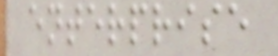enterprise
